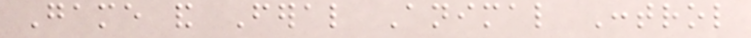Game and Feral Animal Control
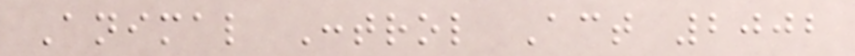Animal Control Act 2002
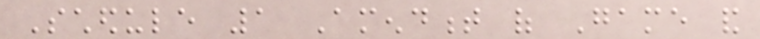Schedule 1 Amendment of Game and
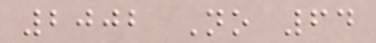2002 No 64
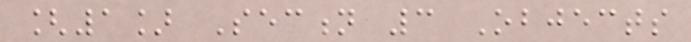[1] Section 3 Objects
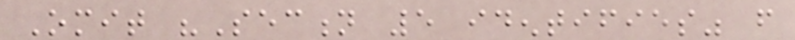Omit "Section 5 identifies" from
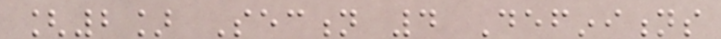[2] Section 4 Definitions
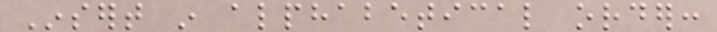Insert in alphabetical order:
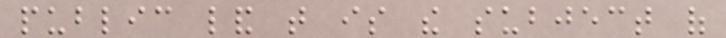public land that is the subject of
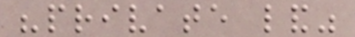"private land"
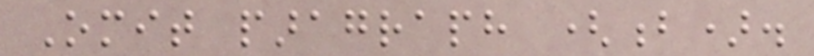Omit paragraph (b).
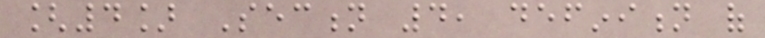[4] Section 4, definition of
